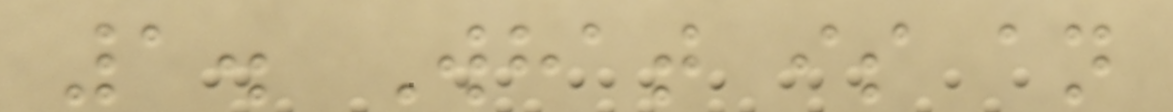1. What is an
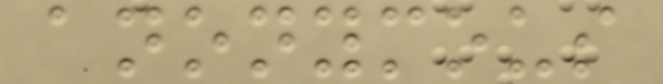anonymous
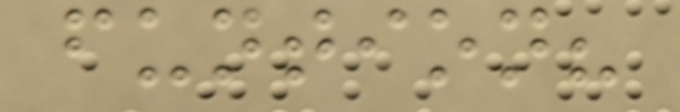funtion?
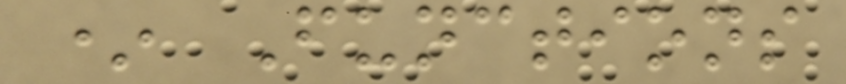* Functions
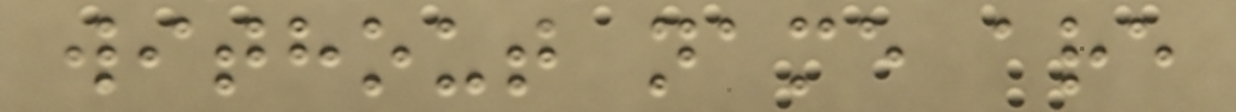without name are
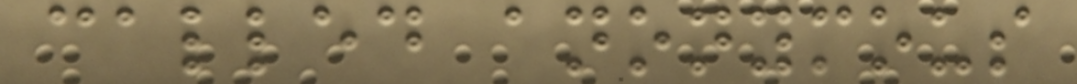called anonymous
